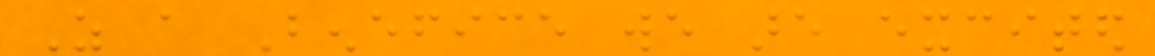As a Benefice we are excited
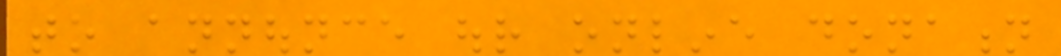to announce our online donation
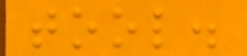tool.
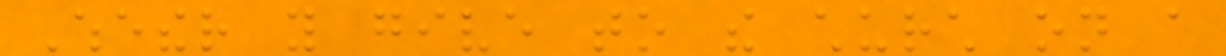Whether you give to the church on a
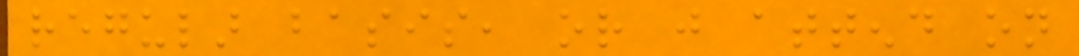regular basis, or just attend on
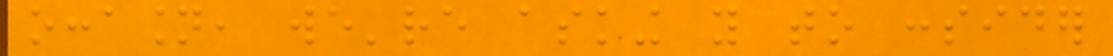occasion, we're asking you to consider
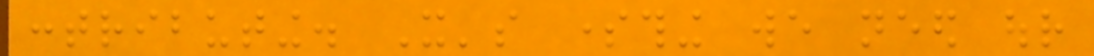contributing. It's something we need our
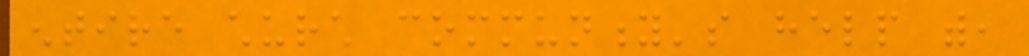entire church community's help with,
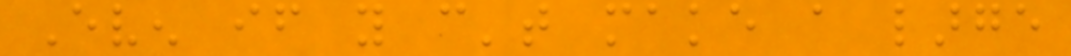Even if you can't make a large
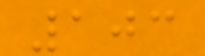103
